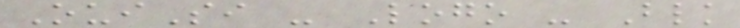OuiSi - Logo - Blk
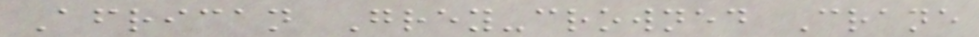African Grey-crowned Crane
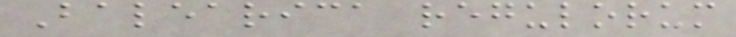Balearica regulorum
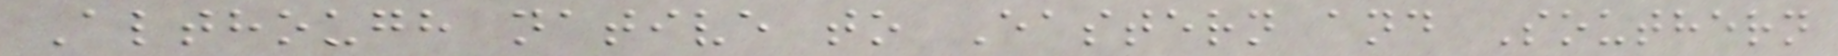Although native to Eastern and Southern
